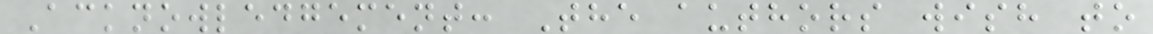Acknowledgement: The authors wish to
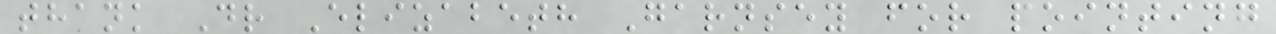thank Dr Elizabeth Garnsey for pointing
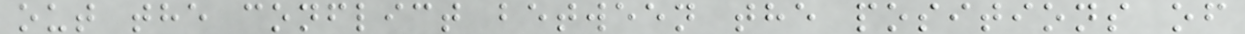out the conflict between the positions of
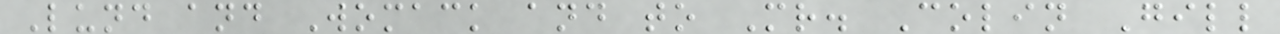Lund and Womack and to Mr. Colin Gill
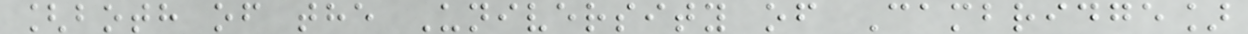[both of the University of Cambridge]
